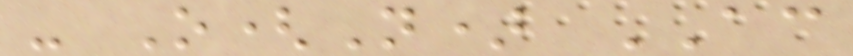- O(N) AC
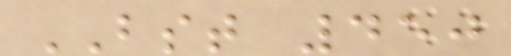BST 450
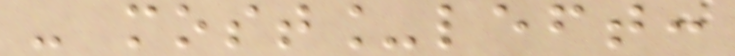- most_left:
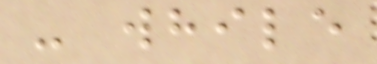- while
